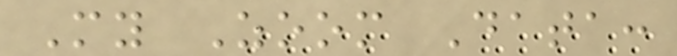My Zoom Data:
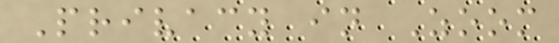Privacy in Zoom
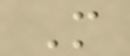M
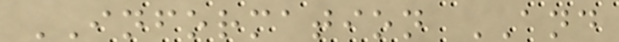INFORMATION AND
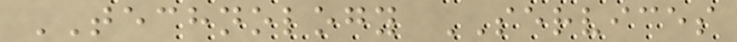TECHNOLOGY SERVICES
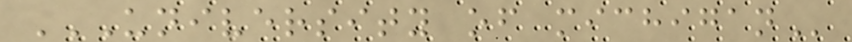UNIVERSITY OF MICHIGAN
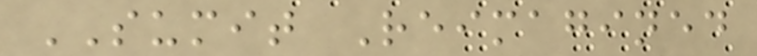SUMIT Reimagined
